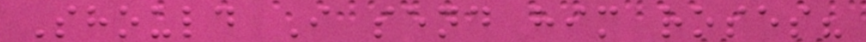Should I send him roses?
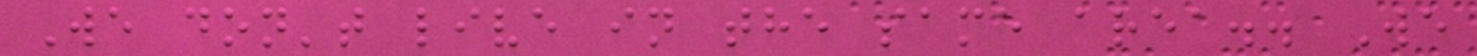We don't live in the same area.. We
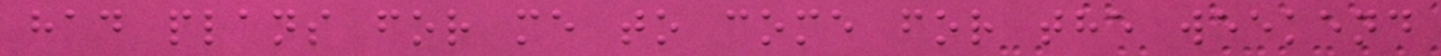had plans for me to come for the weekend
